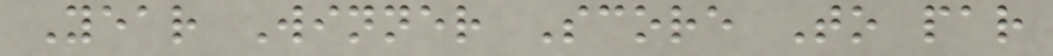Year Winner Score To par
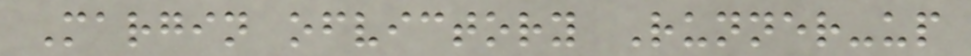Margin ofvictory Runner-up
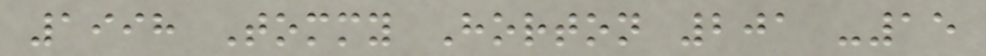1998 Tommy Horton 201 -15
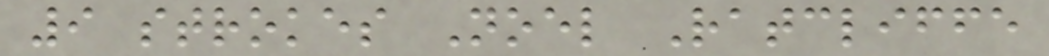9 strokes Noel Ratcliffe
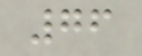76
